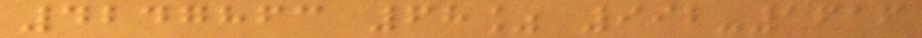4247863 68% 992-1616
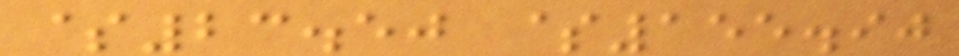$23.50 $155.90
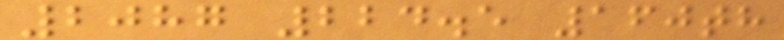2087 224.5 160th
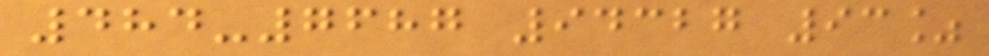484-7687 94327 93%
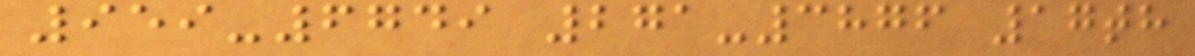959-6749 271-3876 17th
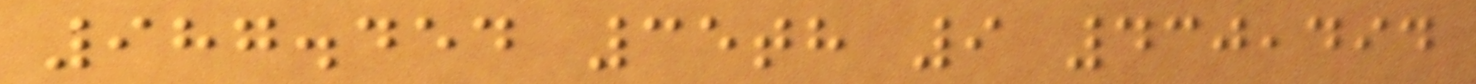987.454 35th 9 430,494
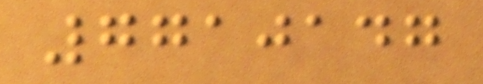7710147
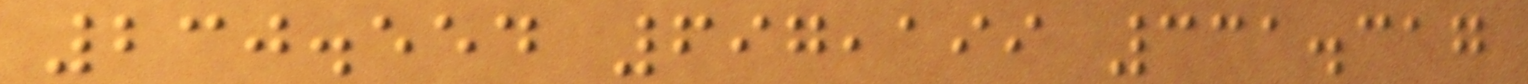230.554 697,199 331.317
